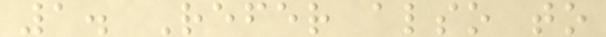1. Refer also to
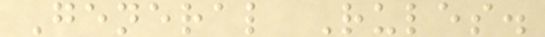General Rules.
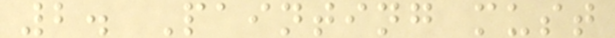2. Painting must
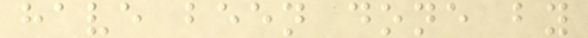have been done by
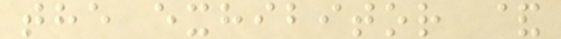the exhibitor &
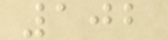102
